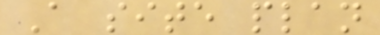A site plan
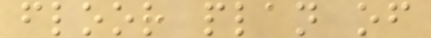floor plan of
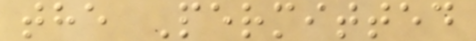the Permitted
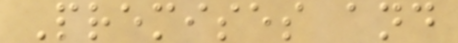Premises and
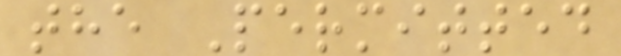the Permitted
